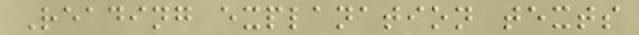Reading explanation texts
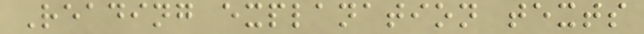Reading explanation texts
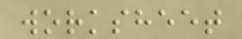worksheet
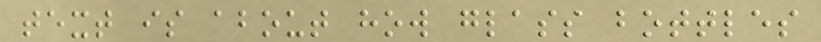text is about how glass bottles
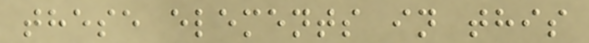these elements in this
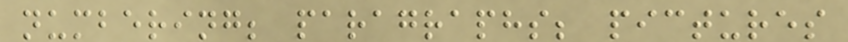numbering; paragraphs; pictures
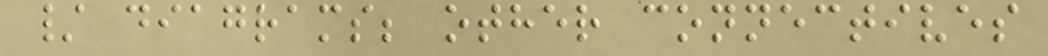/ diagrams; other connectives
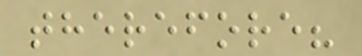therefore?
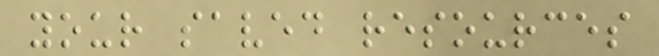your saved resources
